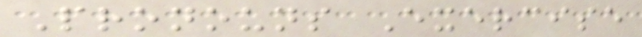Pronouns Exercise
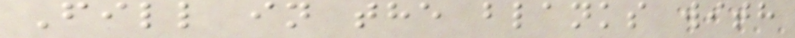Fill in the blanks with
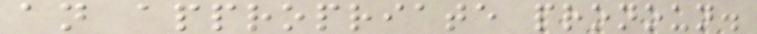an appropriate pronoun.
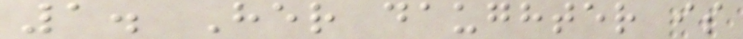1. Her daughter is
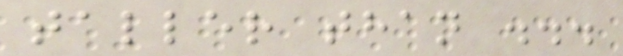taller than ...
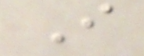I
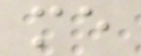me
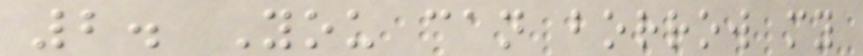2. You can borrow my
